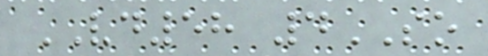VD58 4SO
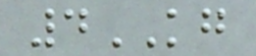4KG
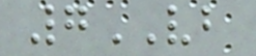7VB
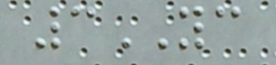3YC
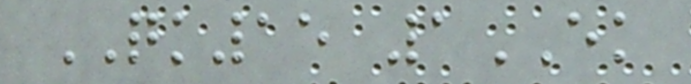QK15 1EK
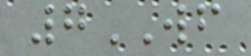7WF
